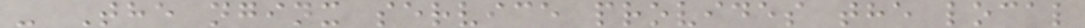- The nginx service provides the local
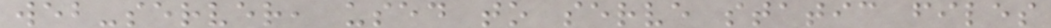web-server, used to serve static files
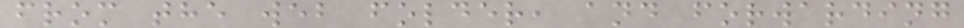from the web folder, and forwarding
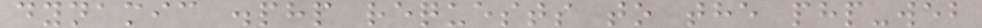dynamic .php requests to the php-web
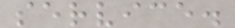service.
